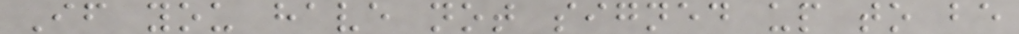If you have not signed up to be
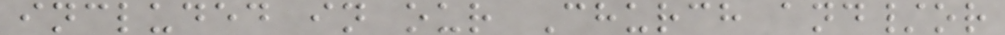included in our Church and/or
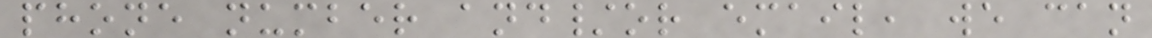phone number and/or email, we can
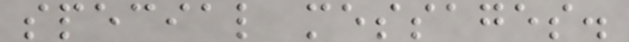special messages.
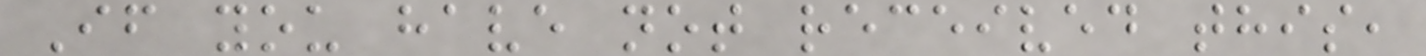If you have not received this,
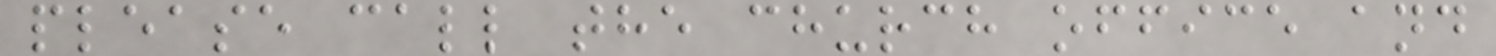please call the church office and
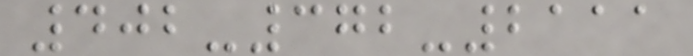402-372-2111
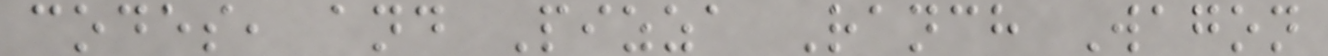codes, and Pizza Ranch Wagon
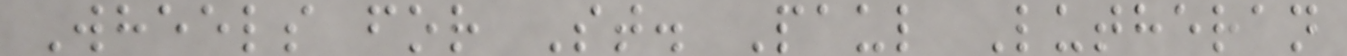Wheels for St. Paul Lutheran
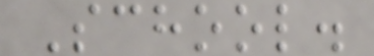School.
